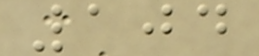104
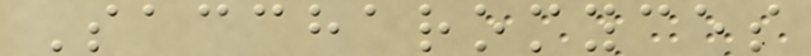Saccharomyces
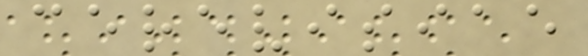cerevisiae
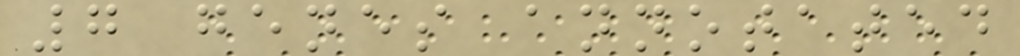7 genes annotated
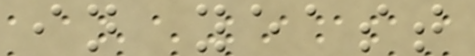in yeast
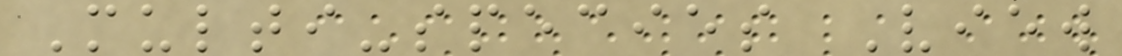Multi-species View
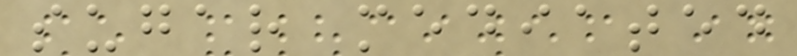sugar mediated
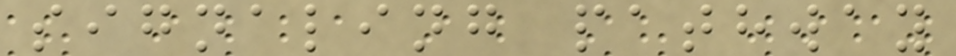signaling pathway
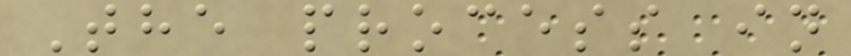The process in
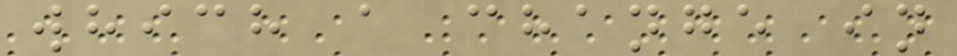which a change in
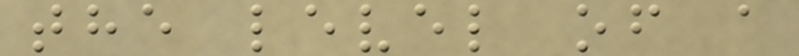the level of a
